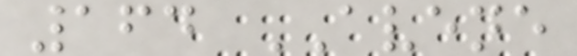164 AVENE
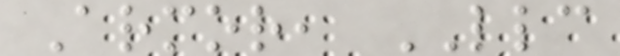Armor, LLC
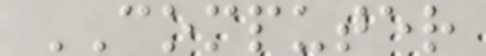COMPUTER
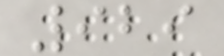929
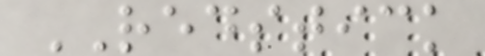REDSTICK
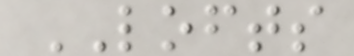LOFTS
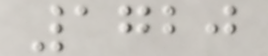1720
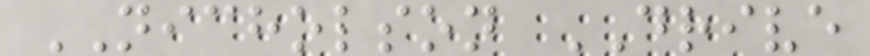NICHOLSON DRIVE
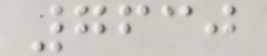7630
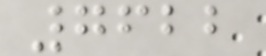7622
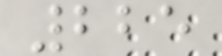225
